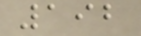192
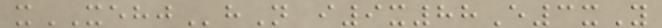xXEHJhN i9x88E3xY
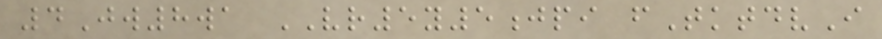4Jw8wa VR5y5jpi fTktdvI
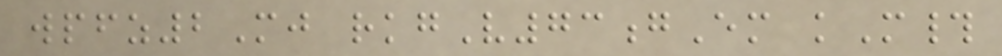wpfz2Mj rkgV73gEm kM#
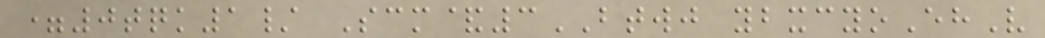=0tqk1/ Scm&3BTWJ ybxcyoEhV
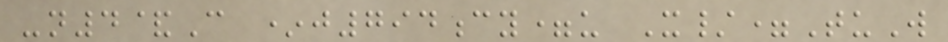-n4&C *j794cy=u X/=TuW
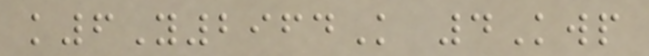k6Y2964K 4Kwp
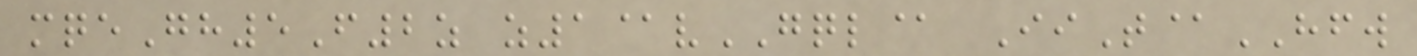mqeGh5F2z z1@vGQL@ IiT@HFW
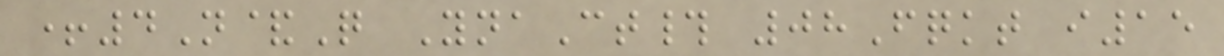+4N&Q YnaCt# 08Fqkt i15
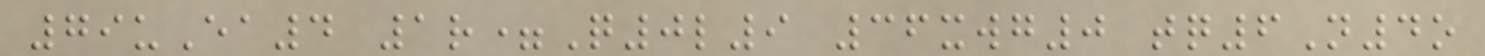79uEa4 1r=Q0l9 36xwg0 tq6N4o
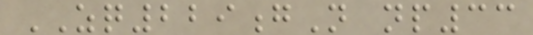ZQ229gN np33
